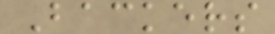Backers
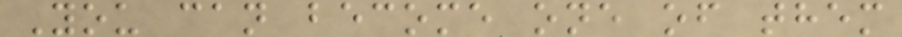You can become one of them
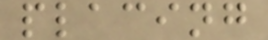placing
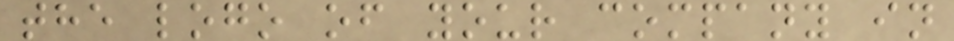the logo of your company in
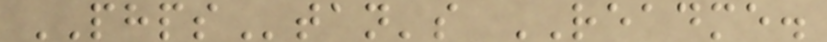PHPStan's README.
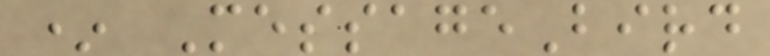* MessageBird
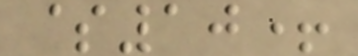$10+
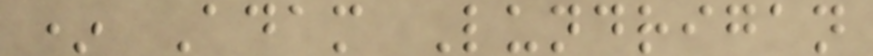* Adam Lundrigan
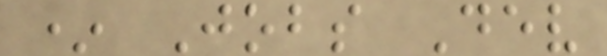* Jobs Dev
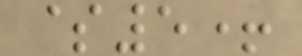$5+
